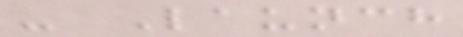- Launch
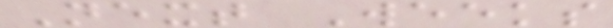Next Weeks
